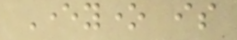Everyone is
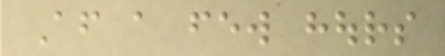After a few hours
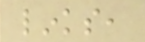links,
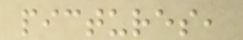pictures,
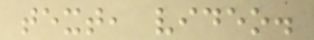text, video.
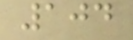104
